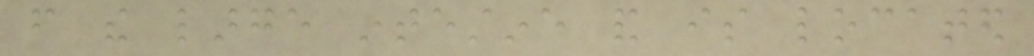from the large intestine and is located
